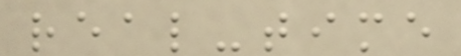real-time
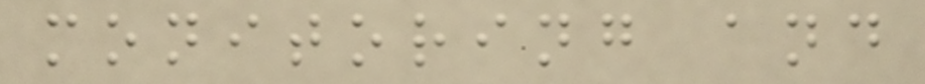monitoring and
